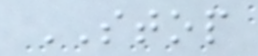STOP
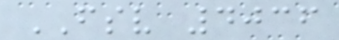FSV 4036
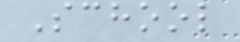School
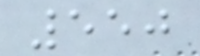550
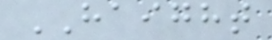HAIGHT
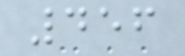456
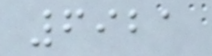6921
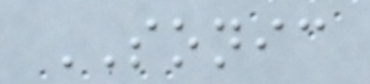SONIC
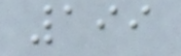199
